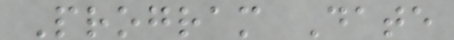Program Date
